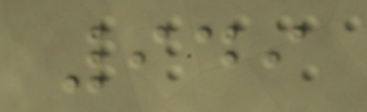949
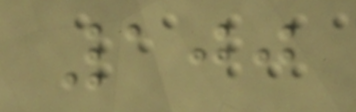100
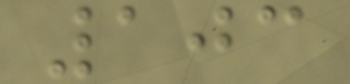103
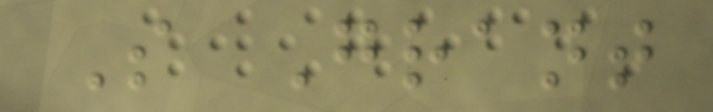S Grant
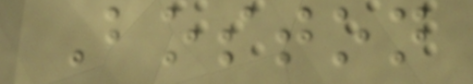Boston
